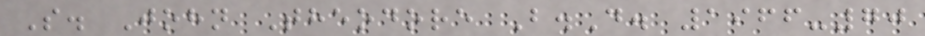S. John Theodore B.D. 1966-70
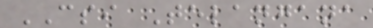CSI Telangana
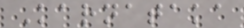Karnataka
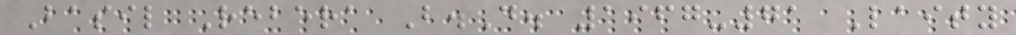Basil Rebera B.D. 1967-71 Laity
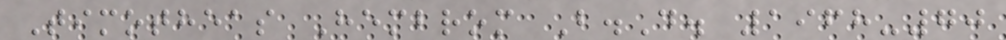Timotheas Hembrom B.D. 1968-70
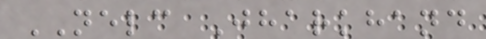NELC Jharkhand
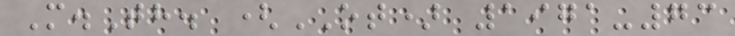M.Th. (OT) 1971-73
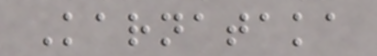Karnataka
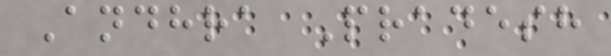Andhra Pradesh
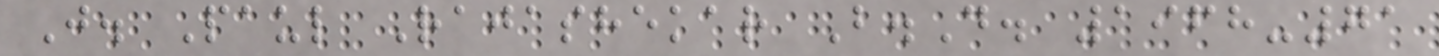J. Paul Rajashekar B.D. 1968-71
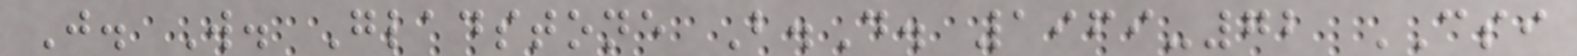J. W. Gladstone B.D. 1969-72 CSI
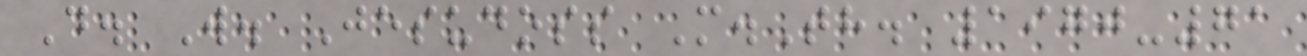D. W. Jesudoss M.Th. 1970-71
